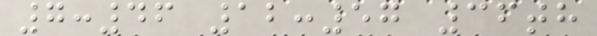7:46 12:57 36th
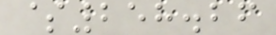$258.26
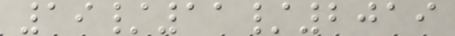19/11/2019
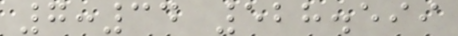7:34 528.599
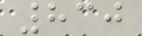830
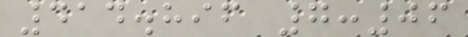414.896 7:06
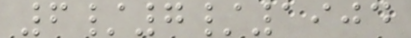6/7/1904
